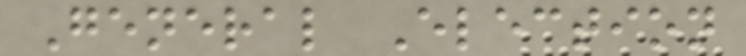General Election
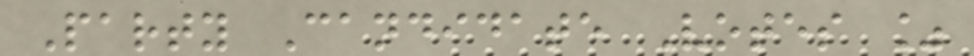Party Candidate Votes %
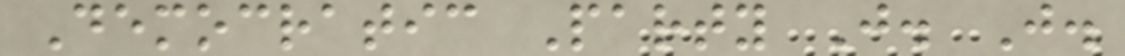Democratic Party J. J.
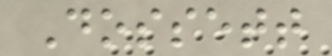Dossett
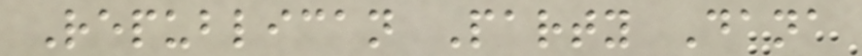Republican Party Dana
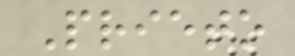Prieto
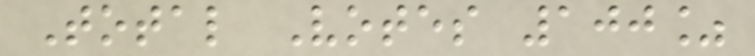Total Votes 100%
